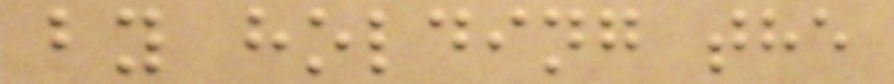by holding the
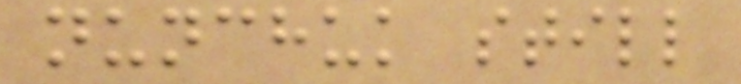nunchuk still
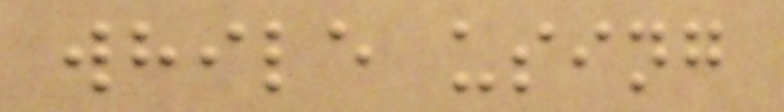while using
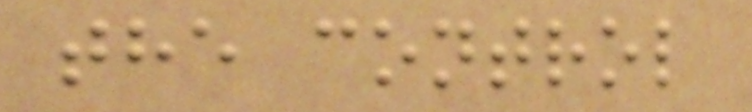the control
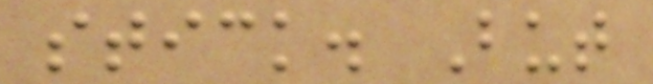stick. But
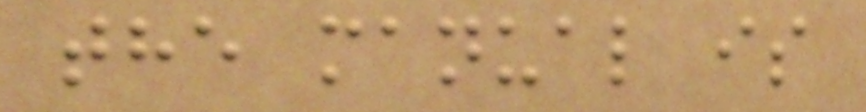the manual is
